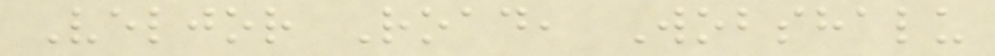Veljor Road, Wobshalu
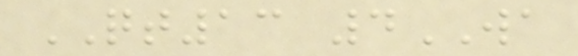QT13 4WA
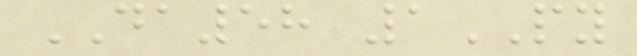DA58 1PY
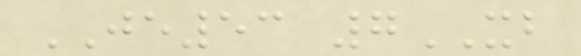JE53 7XB
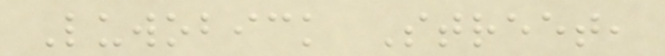Luwobick Street,
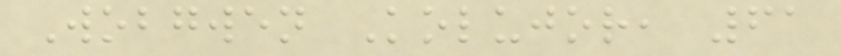Wobgwen Kolujor, 61
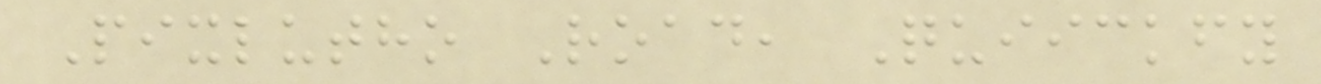Pixlutho Road, Quiickfy
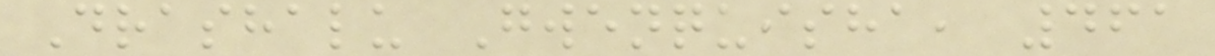Drashalu Gwenquisha, 461
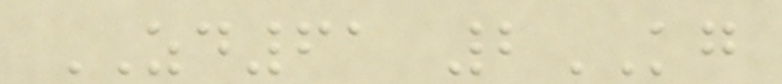ZD61 2KG
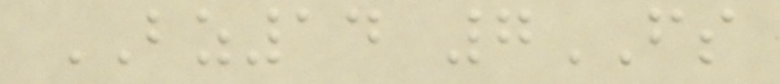BZ14 7FS
